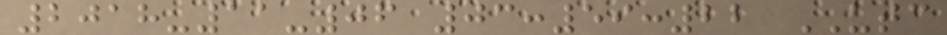2018-11-06 03:59:22 UTC
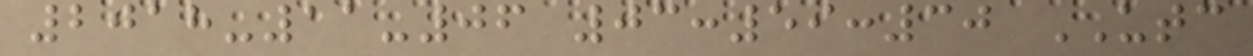2018-11-06 03:59:30 UTC
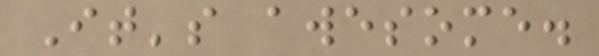It's awesome.
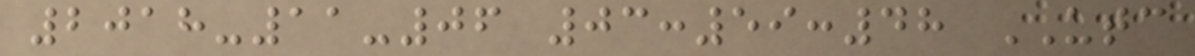2018-11-06 03:59:48 UTC
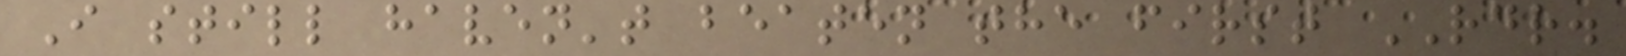I still haven't beaten the first RDR.
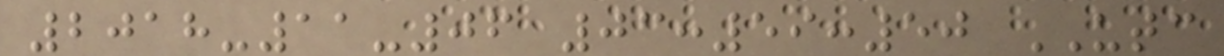2018-11-06 03:59:50 UTC
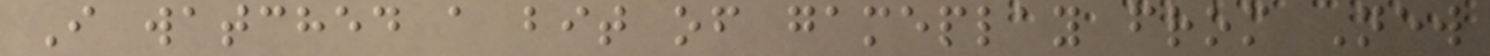I watched a bit of gameplay from New
